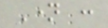Name :
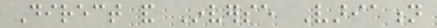Direct and Inverse Variation
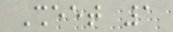Sheet 1
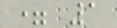= 1
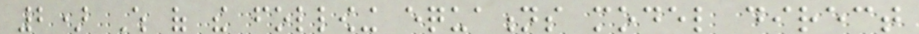2) Which of the following equations model direct
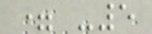= -5
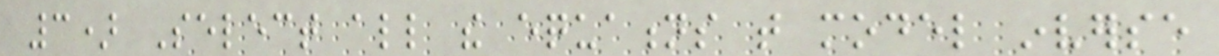3) Select all the equations that model inverse
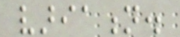variation.
